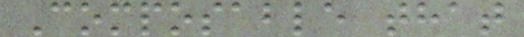Composable that
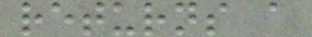returns a
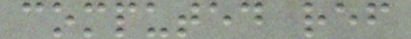computed ref
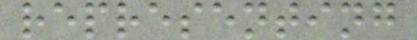representing
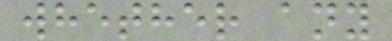whether any
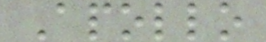Apollo
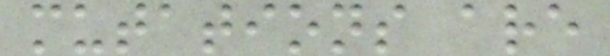mutations are
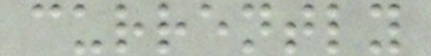currently
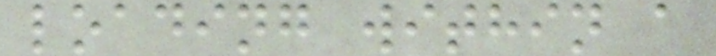loading within a
